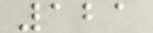121
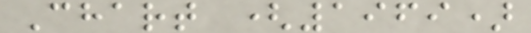Chart (1969)
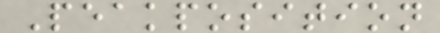Peakposition
